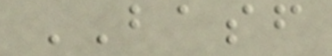BASF
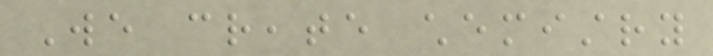We create chemistry
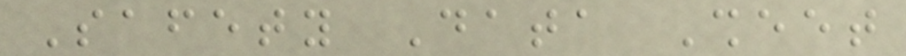Safety Data Sheet
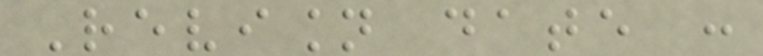Revision date :
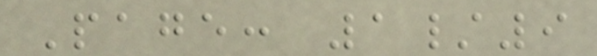Page: 1/9
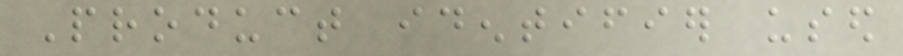Product identifier used
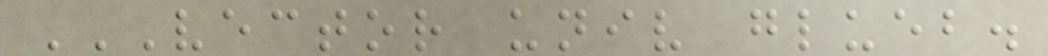VECTOR UNIV GLUEB.
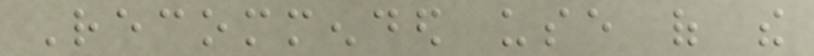Recommended use of the
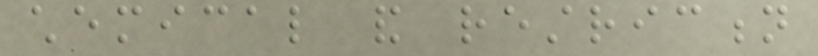chemical and restriction
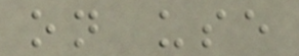on use
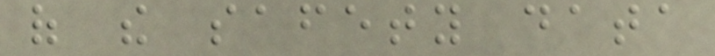of the safety data
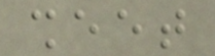sheet
